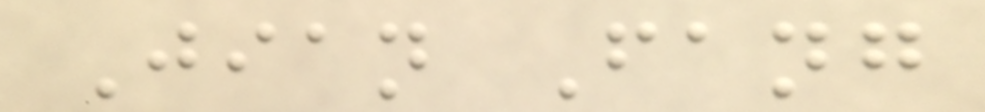Jian Fang
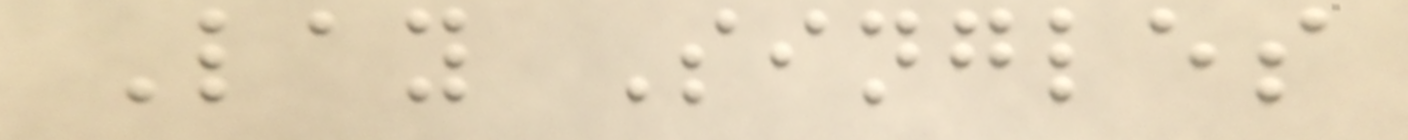Lay Singles
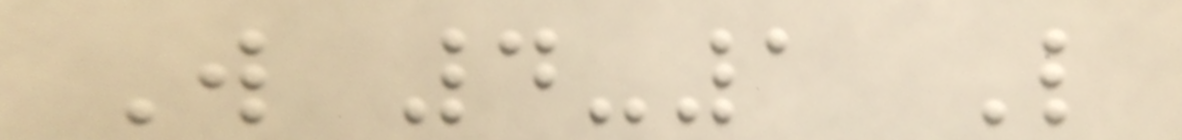W 4-1 L
